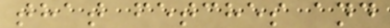that fetches and
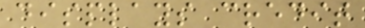displays credit
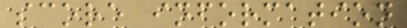score information
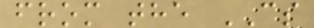from the CS
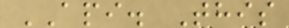API. This
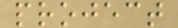project
